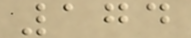174
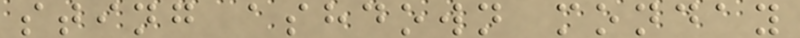sting ashdown monday
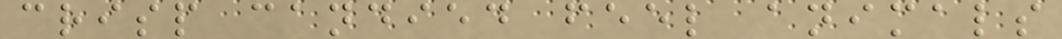crisp candied feel animals
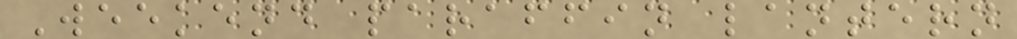Weekend paraffin lantern
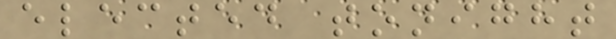elected tonight
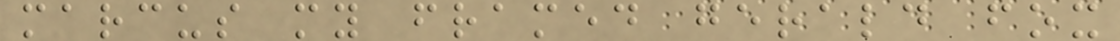marcus my framed gerald fox
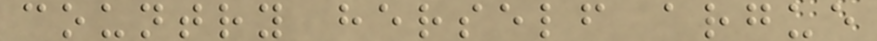country herself argue
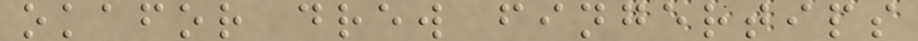okafor drew fingertips
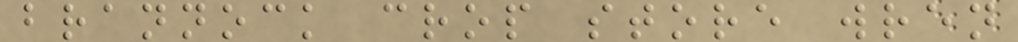brannock crop store wren
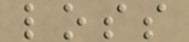loss
